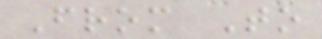From To
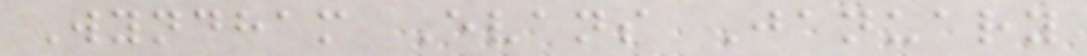Wyndham Evans January
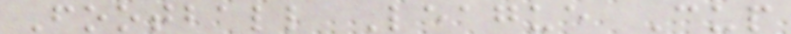Football League Cup
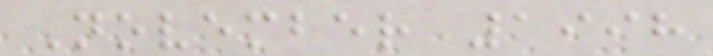November 1998
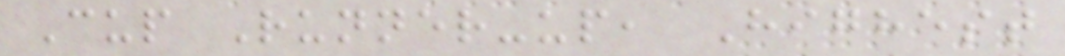Cup Runner-up, Highest
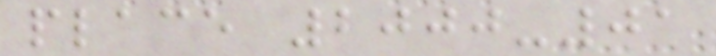place 2000-01
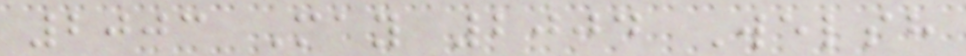2003 May 2004 Welsh
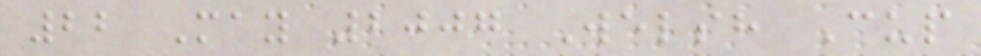22 May 2007 Welsh Cup
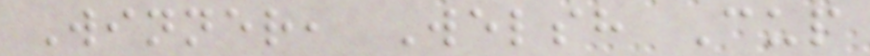Winner, Welsh Cup
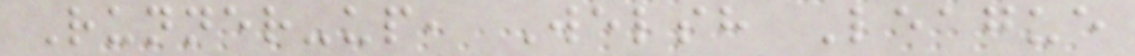Runner-up, Welsh League
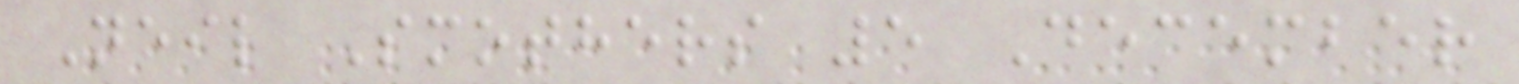Neil Smothers 5 December
